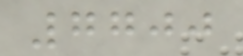7700
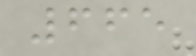665
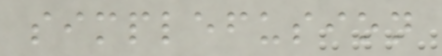simplefusion
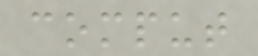comput
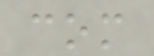com
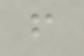f
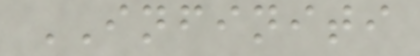INFINITI
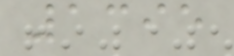1395
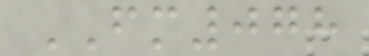FM078
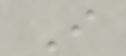I
